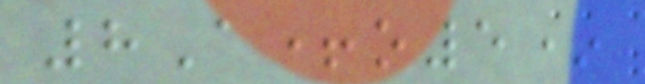8A+o5*
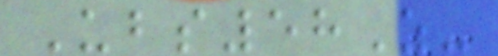Ubs58Z-
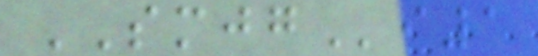SMJGi1
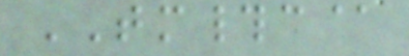TM#c@
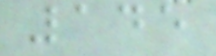145
